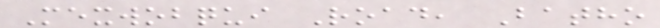Mexwobqui Road, Batho
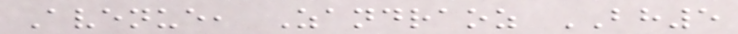Avenue, Zandraoz BH5
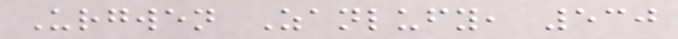Urgwen Zanlufy, 530
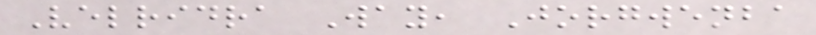Velridra Way, Jorgwenba
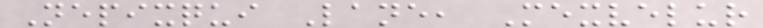Nepixqui Lane, Mexvelur
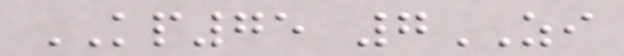KP75 7ZI
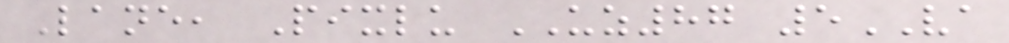Lane, Pixlu UZ87 5VA
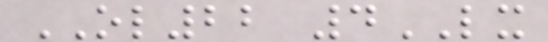OL22 4LX
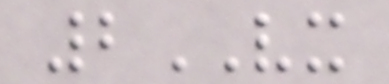2VX
